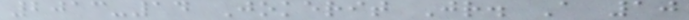2013-14 Jokerit Jr. A 10
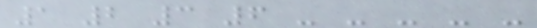1 2 3 6 - - - - -
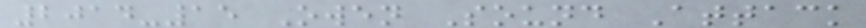2014-15 Owen Sound Attack
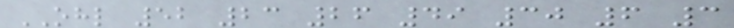OHL 52 23 26 49 30 6 3
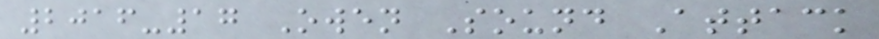2016-17 Owen Sound Attack
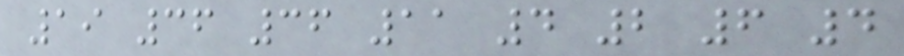19 36 36 11 4 2 6 4
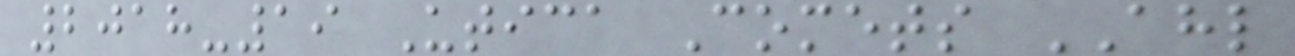2018-19 Utica Comets AHL
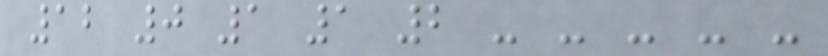12 0 1 1 2 - - - - -
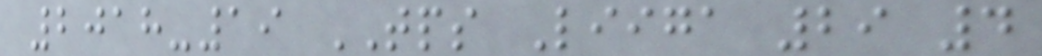2018-19 TPS Liiga 29 4
